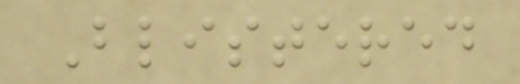Blistered
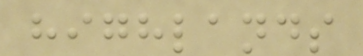highlands
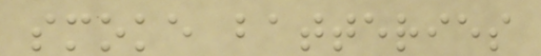smoke batteries
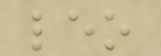leo
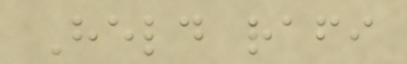Held rafi
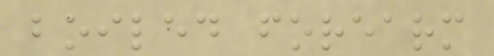boiled forearm
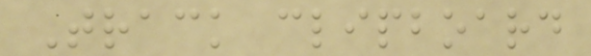Track clipboard
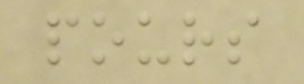pours
